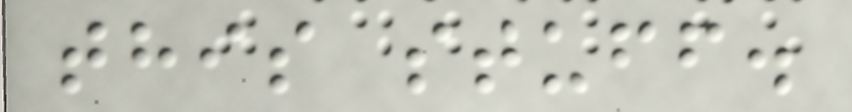this stuff.
